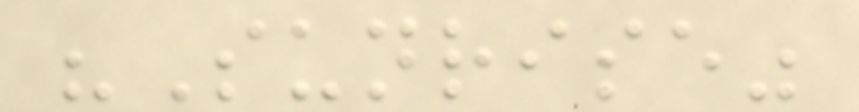"Sunrise"
